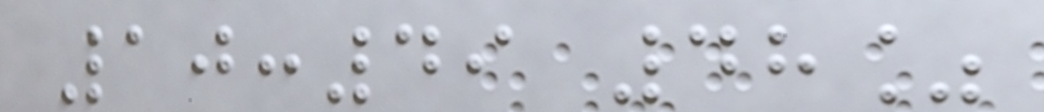10:49 48%
